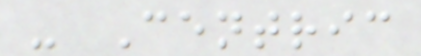- Centric
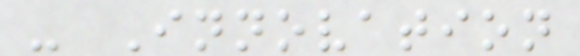- Innovation
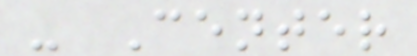- Center
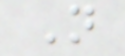N
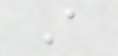A
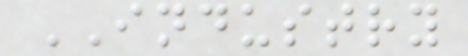INDUSTRY
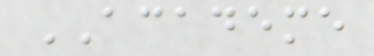ACADEME
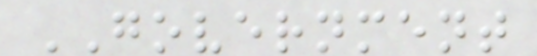GOVERNMENT
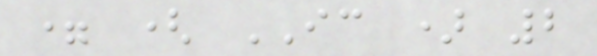= ( IC ) 2
